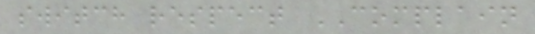switch respect COMPLAIN
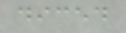diced
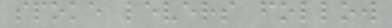spoke levers follow
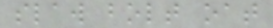slaw bolt oat
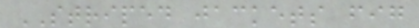STRIPED jackets fig
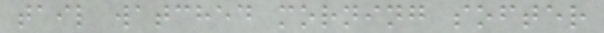tail watched morning softer
